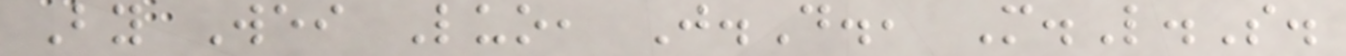By Wei Luo, J.D., M.L.S.
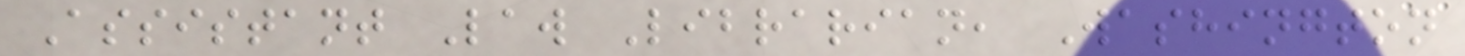Assistant Law Librarian, Washington
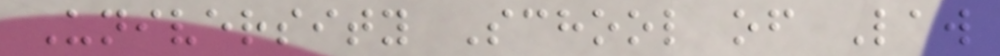University School of Law
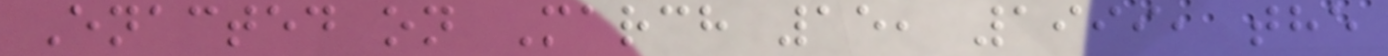Enacted on March 15, 1999, the
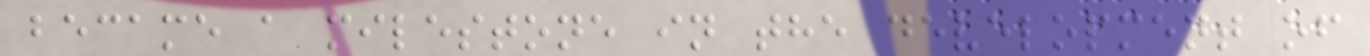became a milestone in the development of
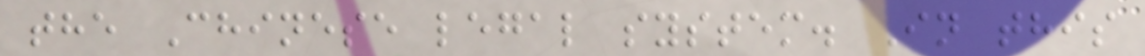the Chinese legal system. In this
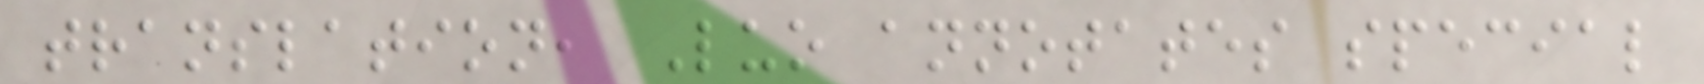translation, Luo annotates special
